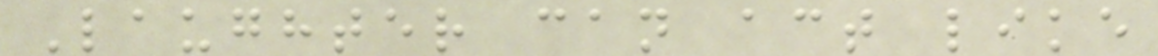Laughter can act like
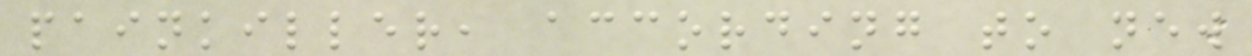painkiller, according to new
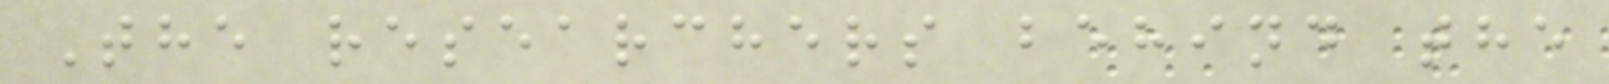The researchers behind the
